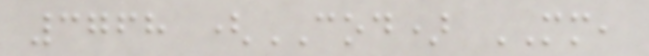3768 (COD) MM,
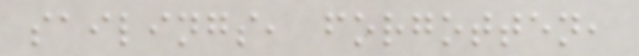sailings, forgotten,
